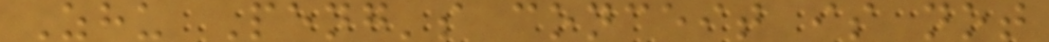Zhu Peng's conceit is not
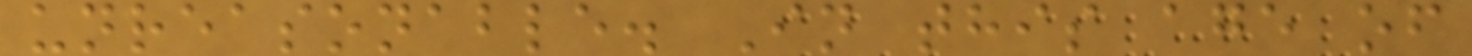unreasonable. In this age of
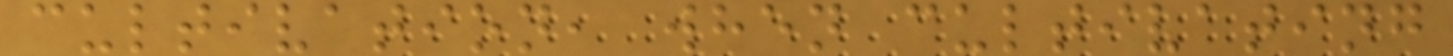cultivation, when cultivating
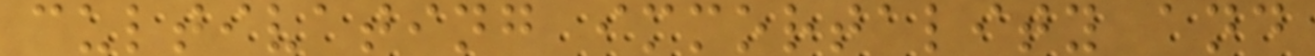cultivating immortality and
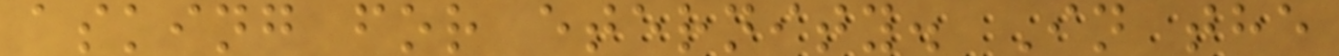asking for eternity. In the
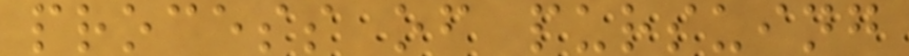process of pursuing
